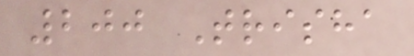200 Trisha
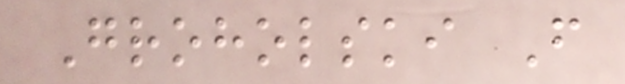Groholski F
